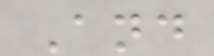And
